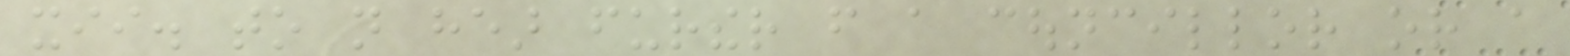xii. to not hear further from a councillor or a
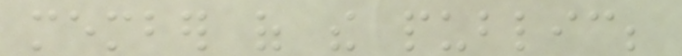member of the public;
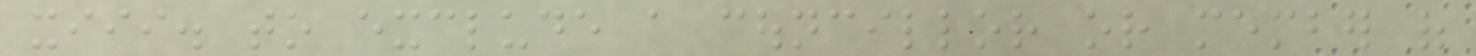xiii. to exclude a councillor or member of
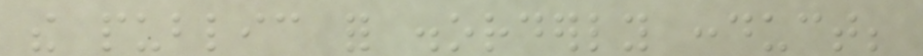the public for disorderly conduct;
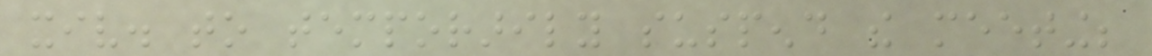xiv. to temporarily suspend the meeting;
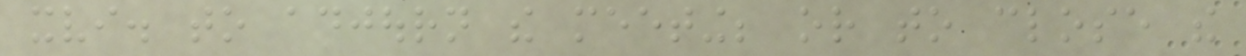xvi. to adjourn the meeting; or to close the
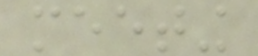meeting
